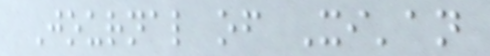Journal of Xi'an
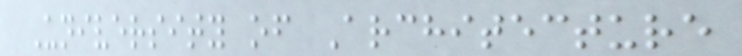University of Architecture
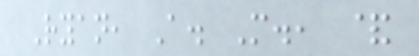Ryan, A. M., &
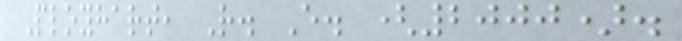Ployhart, R. E. (2000).
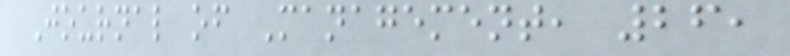Journal of Management, 26,
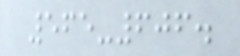565-606.
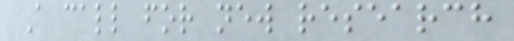A call for new research
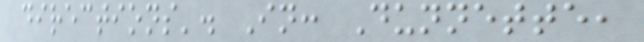directions'. In: Dunnette,
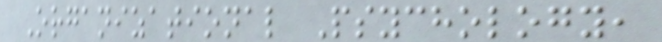Organizational Psychology,
